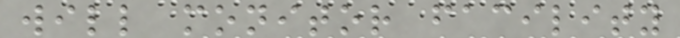will monitor facility
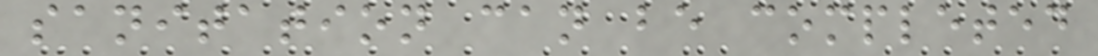sanitation can be completed
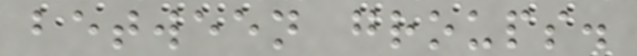between groups.
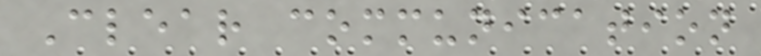Clear communication
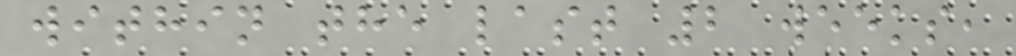within the last 2 weeks,
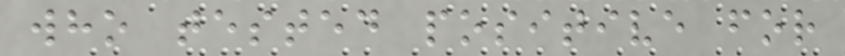who tested positive for
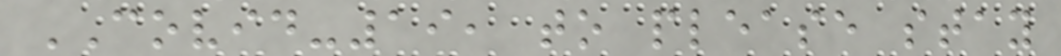COVID-19, to please stay
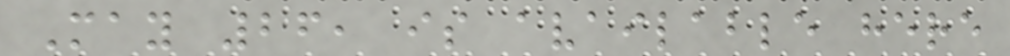May 26, is available here
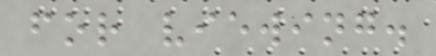for viewing.
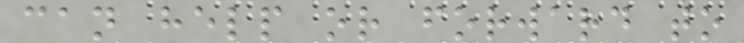can help or forward to
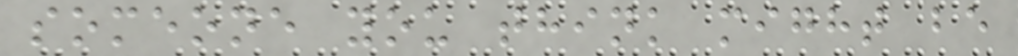someone you think might be
